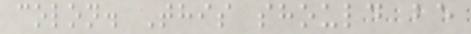colon. This should be
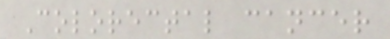Colorectal cancer
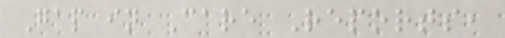Gap in Care Reports,
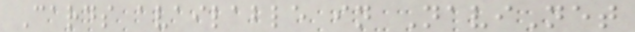Cards available in NaviNet
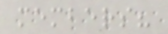members?
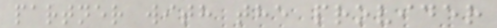partner with the provider
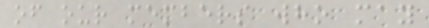of our members who may
